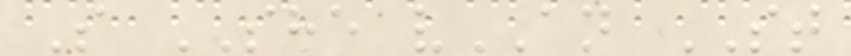S SHE vAN ST
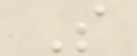S
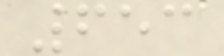653
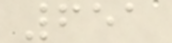651
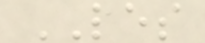LES
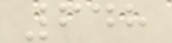648
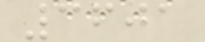3601
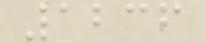1236
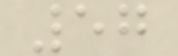57
